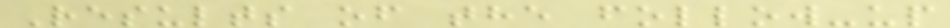Results of the follow-up
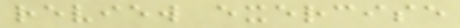review exercise
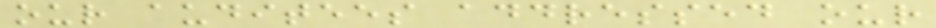our auditees addressed our
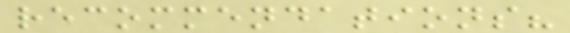recommendations?
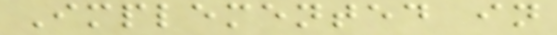Implemented in
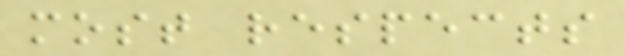most respects
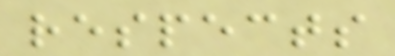respects
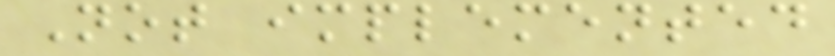Not implemented
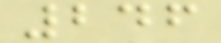246
